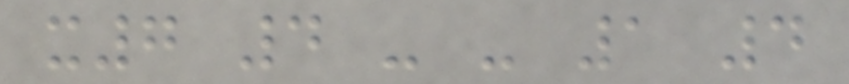x7 4 - - 1 4
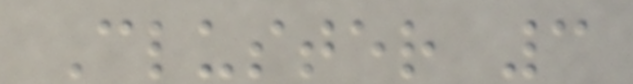Cluster 3
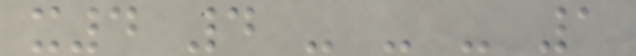x4 4 - - - 1
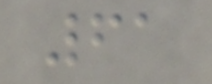61
